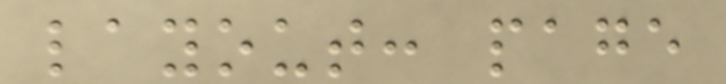layout: page
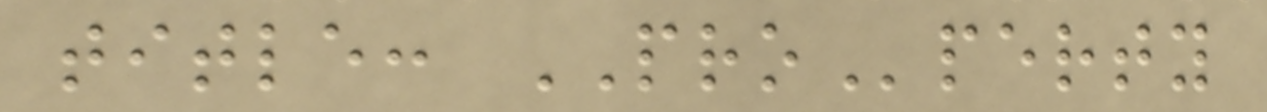title: PROperty
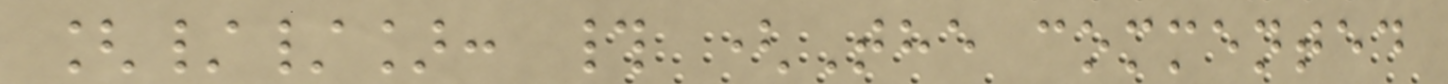[//]: # (The commented
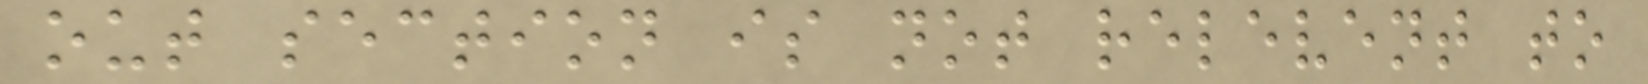out section is not relevent to
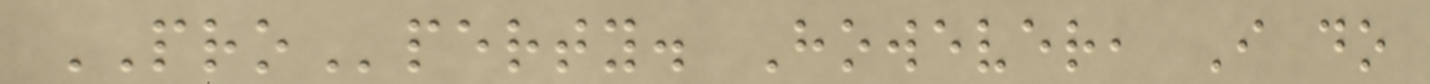PROperty. However, I do
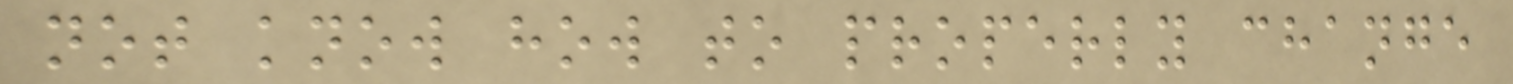not know how to properly change
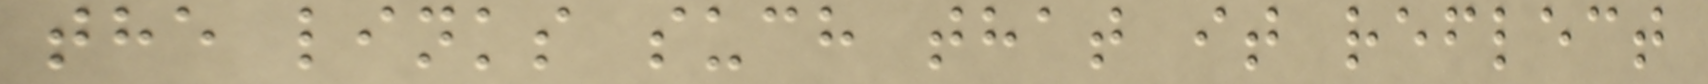the links such that it reflect
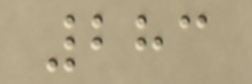283
